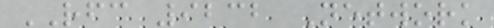RFC 9232 Network
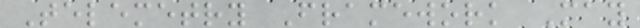Telemetry Framework May
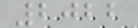2022
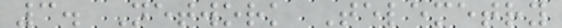3. Network Telemetry
